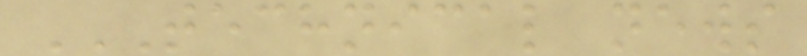TECHNICAL NEWS
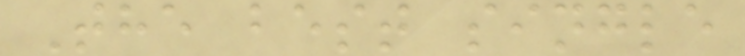The best single
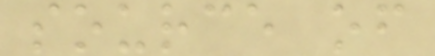source of
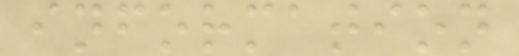information
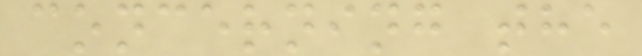concerning the
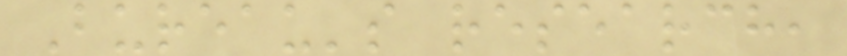Bureau's research,
